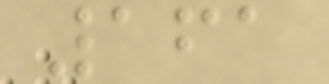161
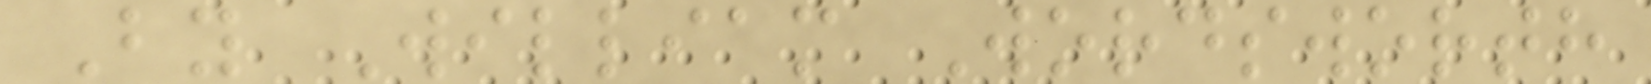By William Wordsworth
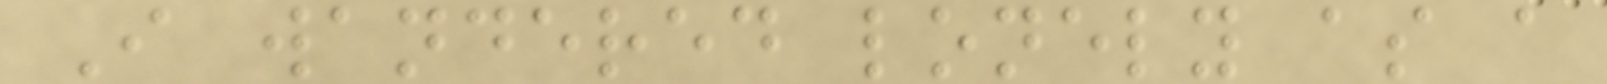I wandered lonely as a
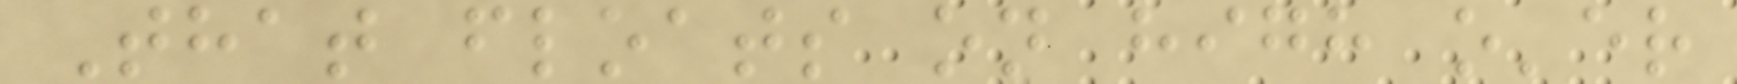That floats on high o'er
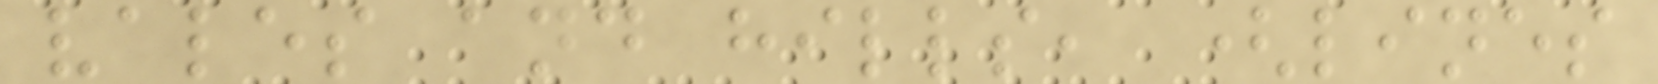vales and hills, (lines
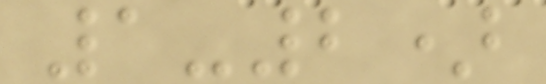1-2)
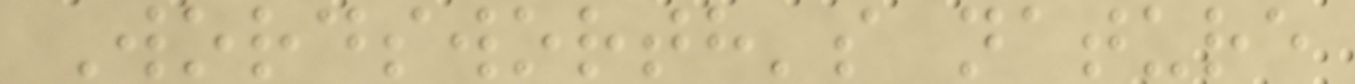Wordsworth's nature
